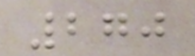270
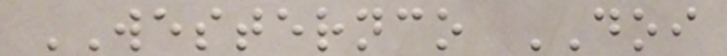WESTERNCO DOI
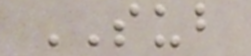SUB
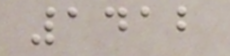1412
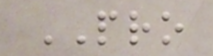PRO
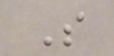S
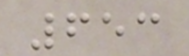653
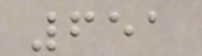651
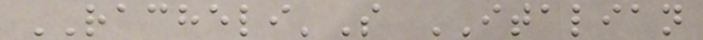RACHELI'S ITALIAN
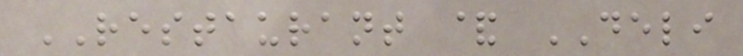RESTAURANT & DELI
